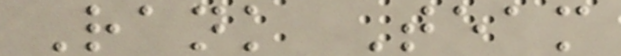Rank Team
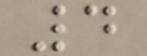4
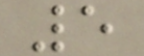5
